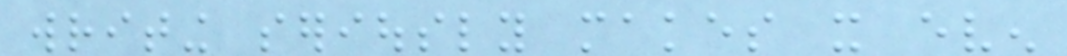writing seriously makes it even
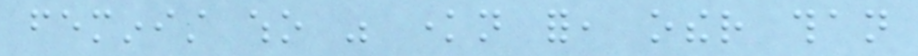feminist who was known for, other than
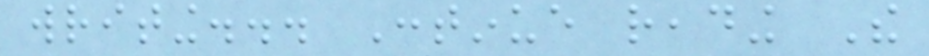writing... Continue reading The
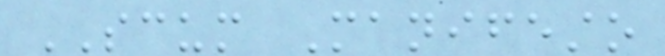SCUM Manifesto
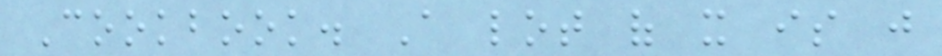Cookbook. A lot of it is just
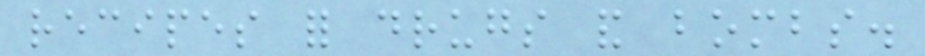recipes for drugs and bombs.
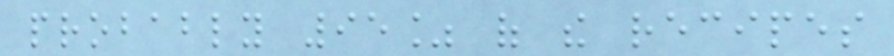probably 95% of the recipes
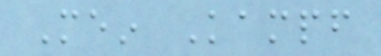Mein Kampf
